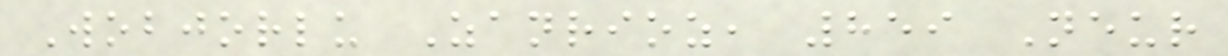Wobjorlu Zanrioz, 859 Neur
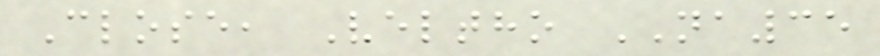Close, Veltho NA35
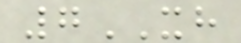7XH
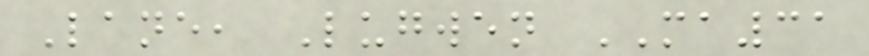Lane, Lugwen MA31
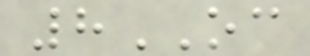8OC
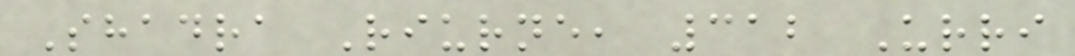Shadra Riurne, 312 Urri
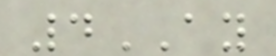4AY
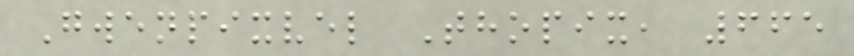Gwenpixvel Thopix, 665
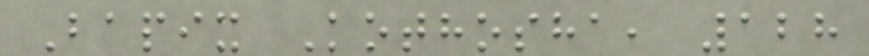Bapix Kothosha, 128
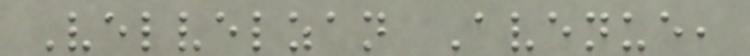Velvelzan Avenue,
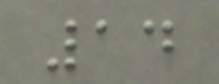14
